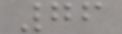76
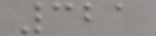321
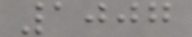1007
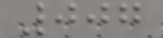007
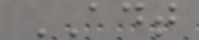ADT
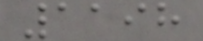1198
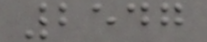2547
